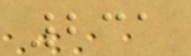231
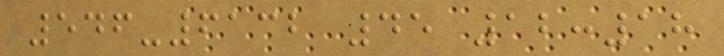546-6132 45 12:18
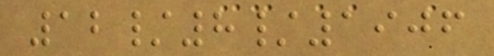12/8/1906
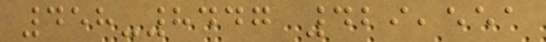458-8447 429,551
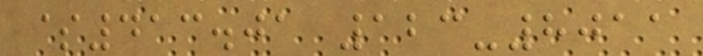$413.01 123-8011
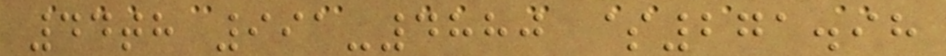44th 991-4880 $271.98
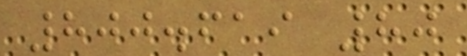800.619 80
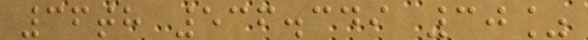36th 536.349 30%
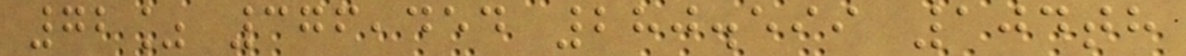72% 376,454 280.599 104th
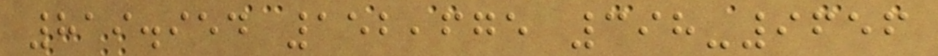819.954 152,675 398-9656
